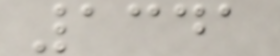1341
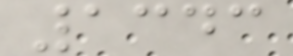1343
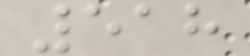518
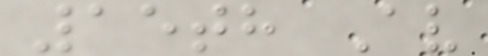15th Av
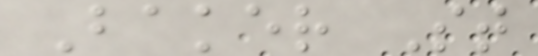Baker St
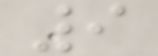9
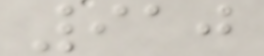910
